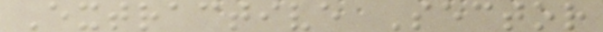Extractive Sector
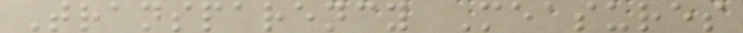Transparency Measures
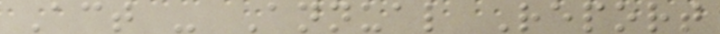Act - Annual Report
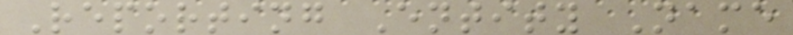Reporting Entity Name
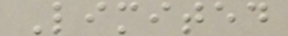Limited
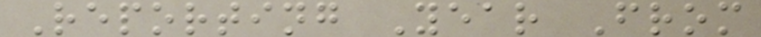Reporting Year From
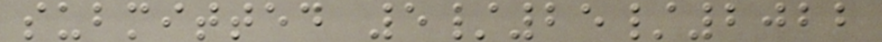submitted 5/25/2022
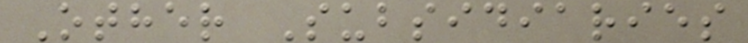Other Subsidiaries
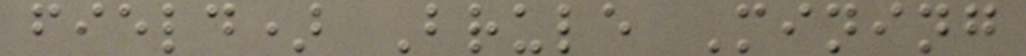field) Brule Mining
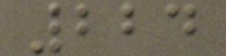224
